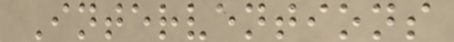Interventions
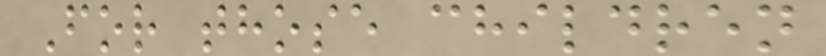For those children
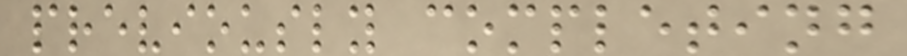previously completing
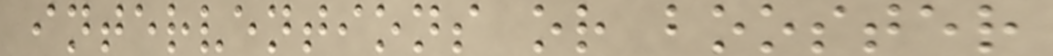interventions or booster
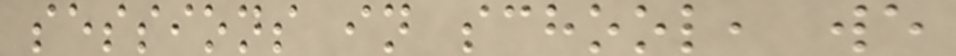sessions in school, we
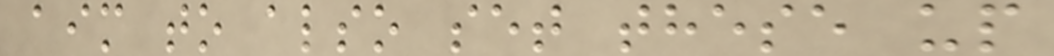aim to also set these up
